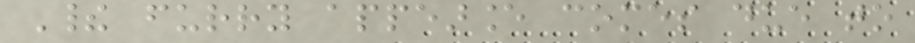Their furry appearance comes due to
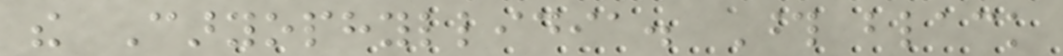the Caryophyllidia. Those black
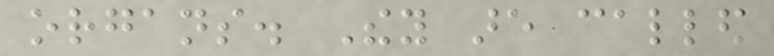organs. They are called
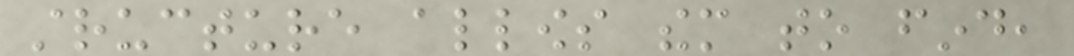structure allows them to find,
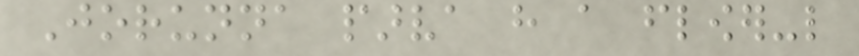Jorunna parva have a flower-like
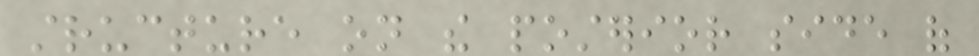structure on the posterior side of
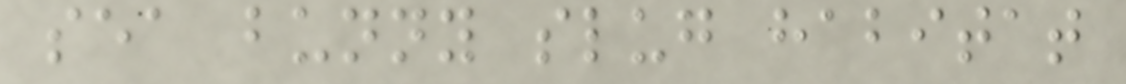sea bunny slug habitat
